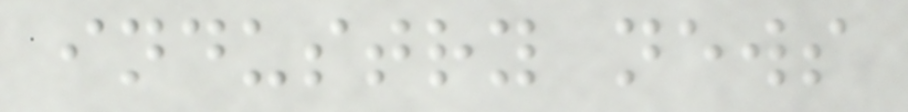industry news
